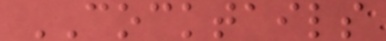COCKTAILS
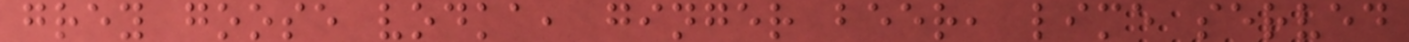grey goose vodka, ginger beer, lime served
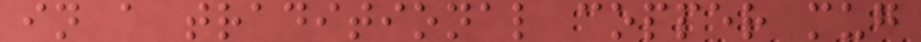in a traditional copper mug
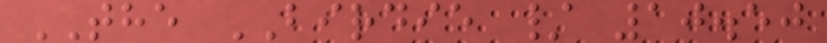THE BIRDIE / 10.50
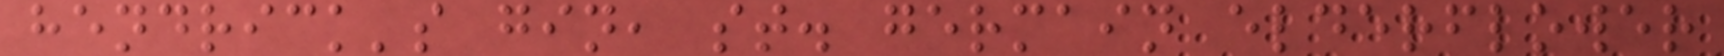hendrick's gin, st. germain elderflower
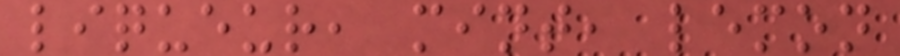liqueur, mint, lemon
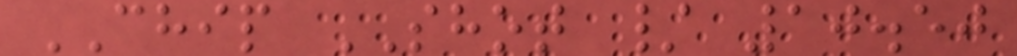CHIP SHOT / 10.50
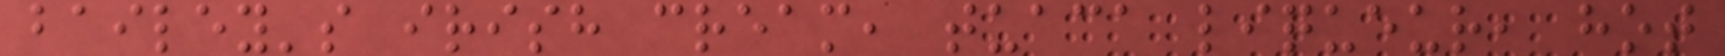bailey's irish cream, tuaca liqueur, hot
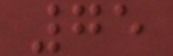75
